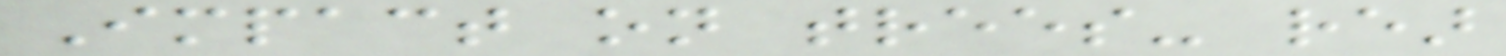Impact on trees- rear
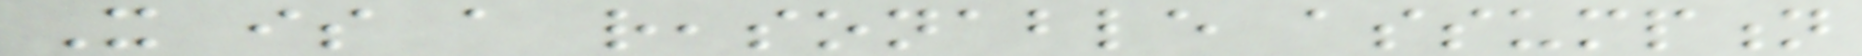It is a reasonable assumption
